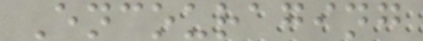Encouraging
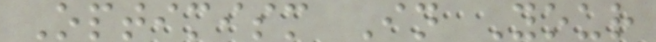Optimism In Your
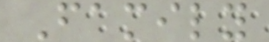Family
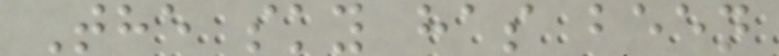The sky has been
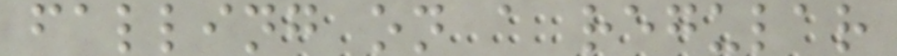falling on a regular
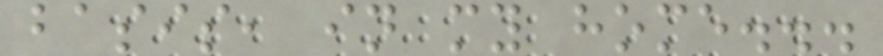basis, in my home...
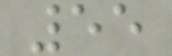55
